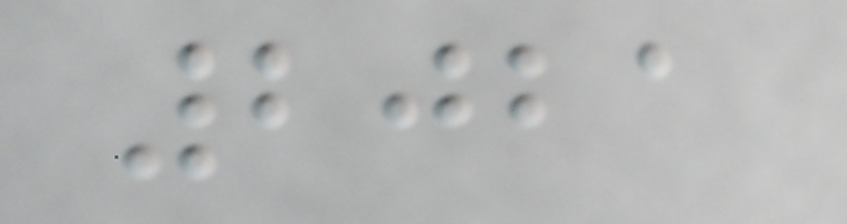2021
